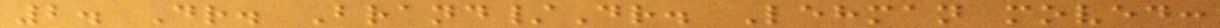2. Dr. Brand/Dr. Lehman moved:
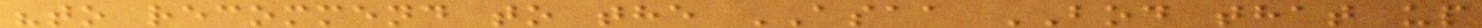"to recommend to the ASAA BOD that up
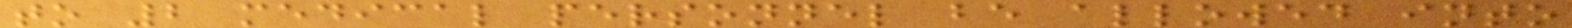to 2 medical personnel be allowed into
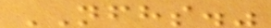NFHS."
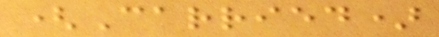(Carried)
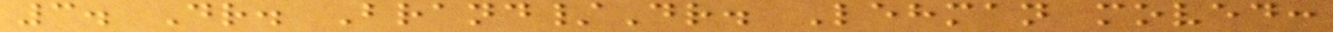3. Dr. Brand/Dr. Lehman moved:
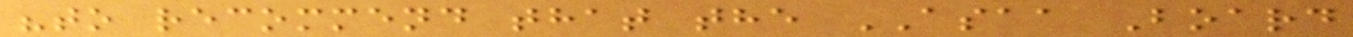"to recommend that the ASAA Board
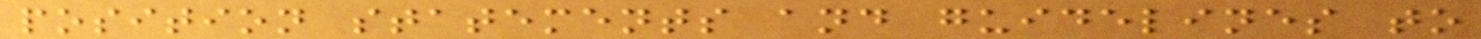position statements and guidelines to
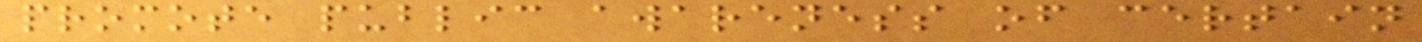promote public awareness of certain
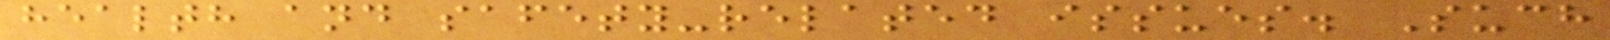health and safety-related issues. Such
